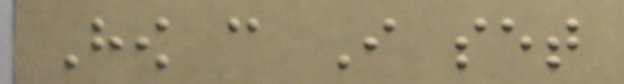How can I set
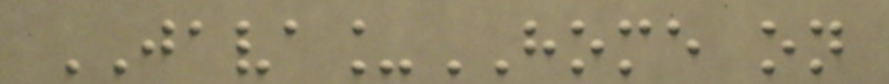JAVA_HOME on
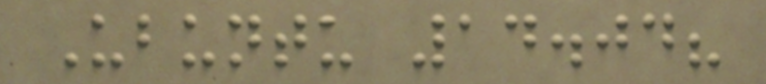Ubuntu 14.04?
